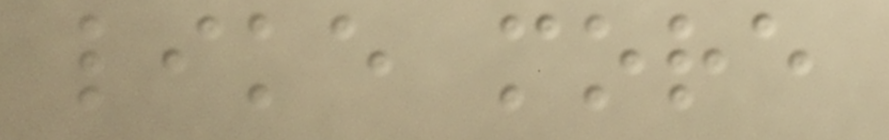like more
